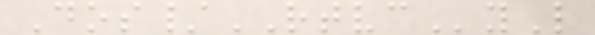Dos/RTVCyL
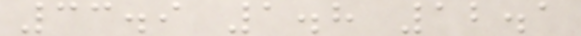33.9 1.8 12.1
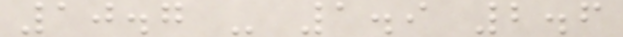10.7 - 1.9 2.6
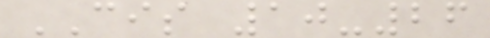CIS 10-26
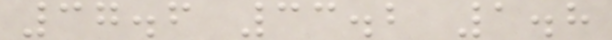37.6 33.2 1.8
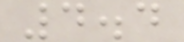4.4
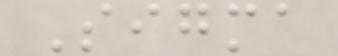Sigma
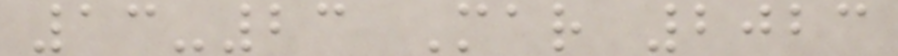13-23 Mar 2023
